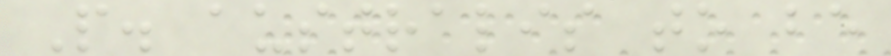P. australis to be
